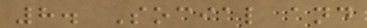8. Social and
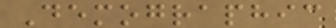Demographic
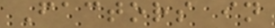Factors in
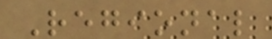Regional
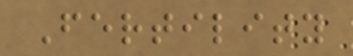Fertility
